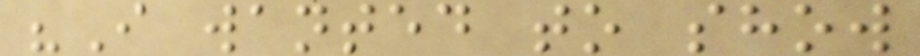"I wanted to show
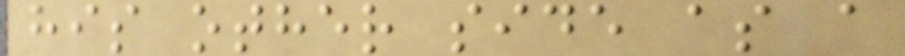his other side as a
